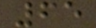65
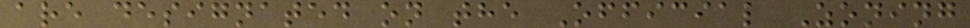are designated on the Official Zoning
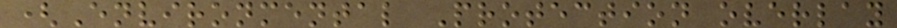(Environmental Protection overlay
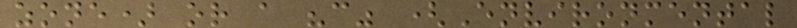zone) or a "c" (Environmental
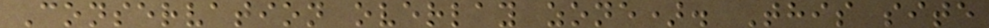Conservation overlay zone). This site
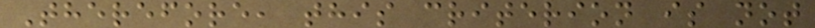Therefore, this criterion is not
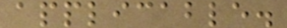applicable.
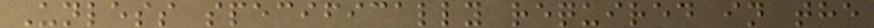Unless specifically required in the
